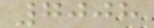7008
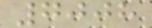7008
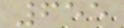655
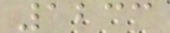1233
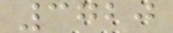3720
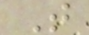T
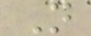N
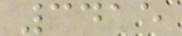3415
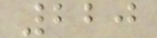220
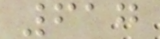617
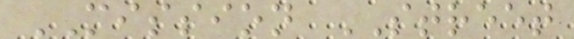MISSION STREET
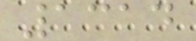1314
